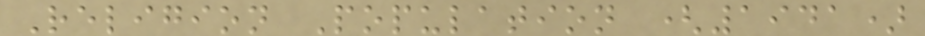Religion Population (1941)
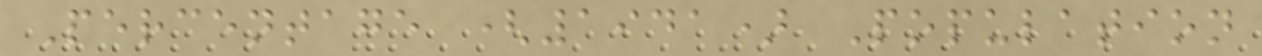Percentage (1941) Population
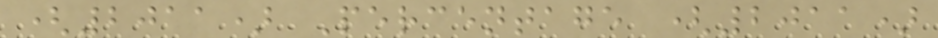(2011) Percentage (2011)
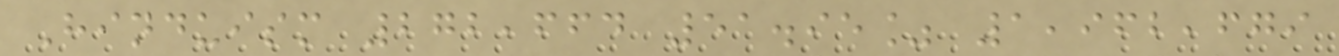Hinduism 272,664 51.95% 1,962,679
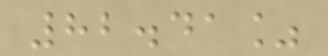82.41%
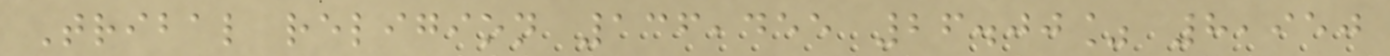Tribal religion 136,455 26.00% 8,950
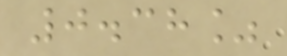0.38%
